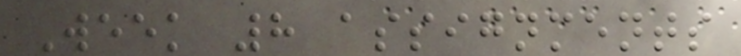Week 8 assignments
